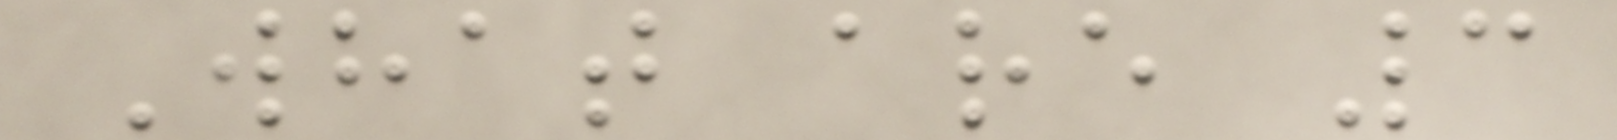What are 3
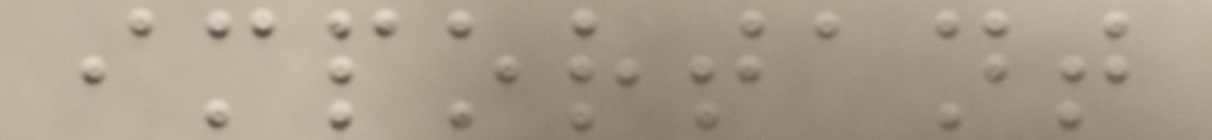important
